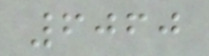6060
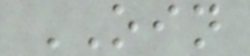OIN
